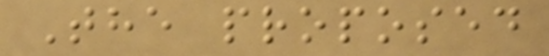The proposed
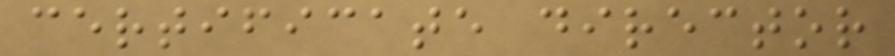certificate director
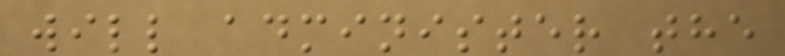will administer the
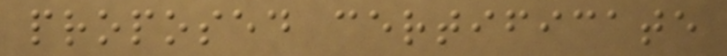proposed certificate
